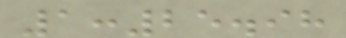1:25.98
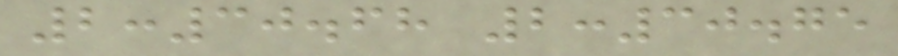2:30.68 2:30.75
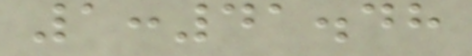1:41.48
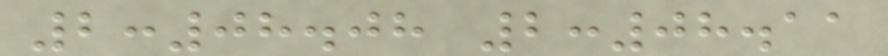2:08.08 2:08.11
